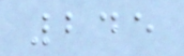245
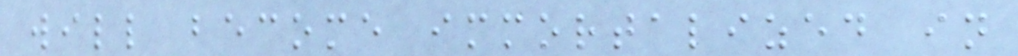will become immortalized in
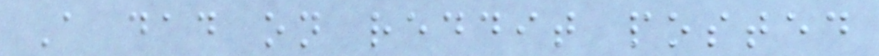A dad on reddit posted
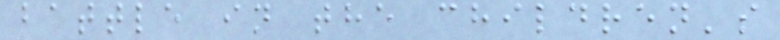battle in the children's
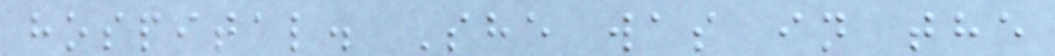hospital. She was in the
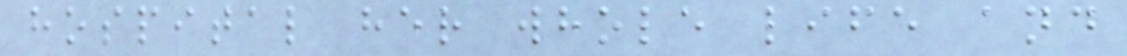hospital her whole life and
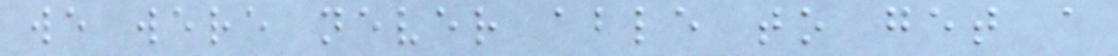we were never able to get a
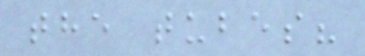the tubes?
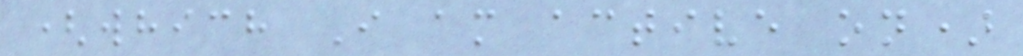(which I am active on)
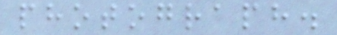photograph.
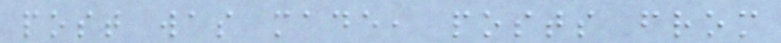post was made, posts from
